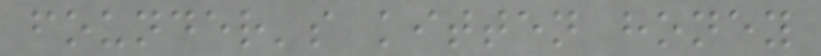founder's kitten honey
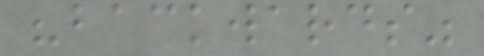"backwards"
